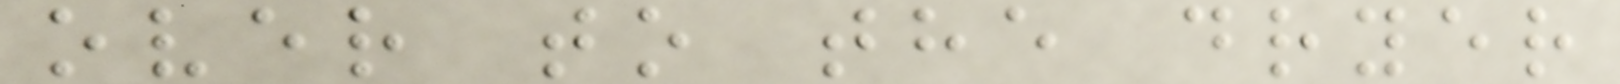over to the dryer
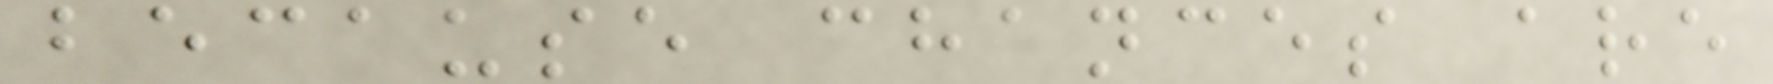because chances are
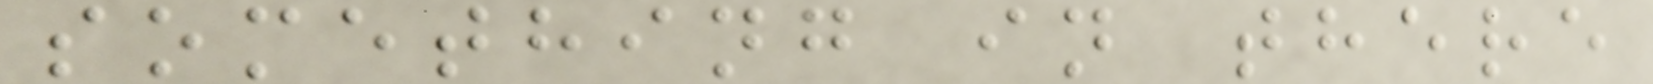something in there
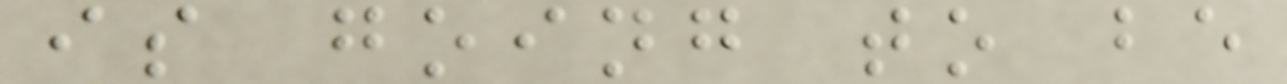is going to be
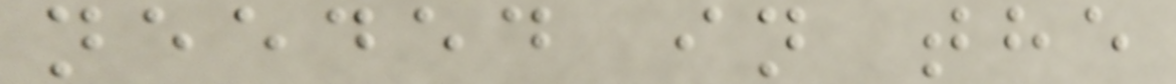needed in the
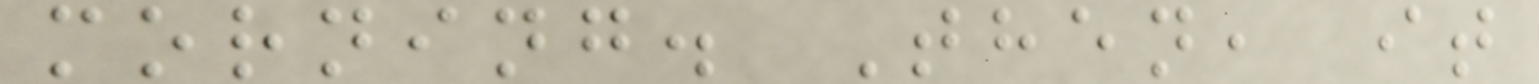morning. Then, it
